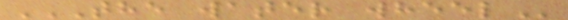THE WATER WHEEL
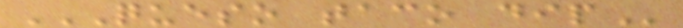QUESO TACO DIP
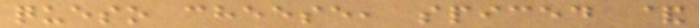queso cheese, spiced &
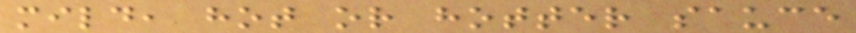mild, hot or hotter sauce
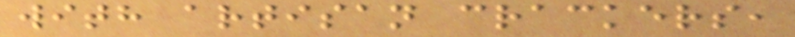with artisan crackers,
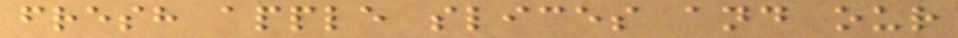fresh apple slices and our
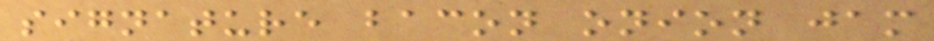signature bacon onion jam
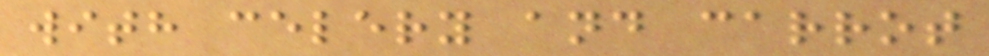with celery and carrot
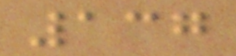137
